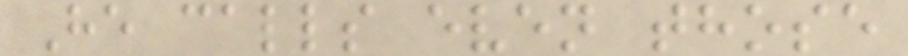He calls even those
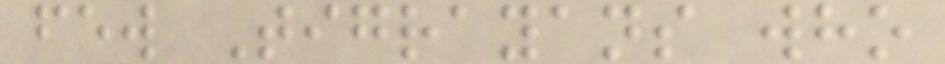few Tigrayans who
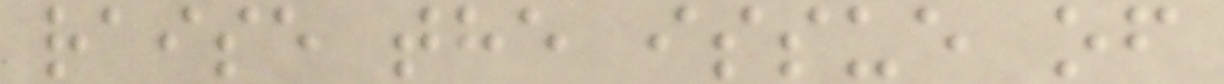raise the issue of
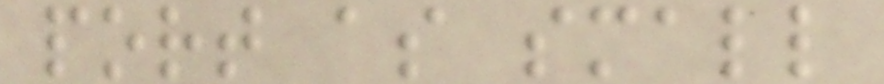port as small
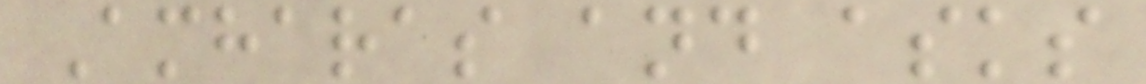Amharas and asks
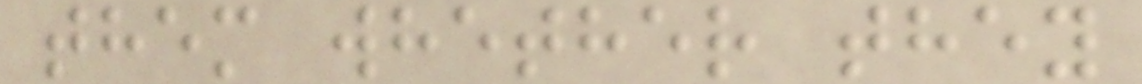them whether they
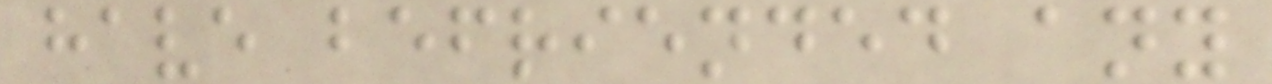have befriended any
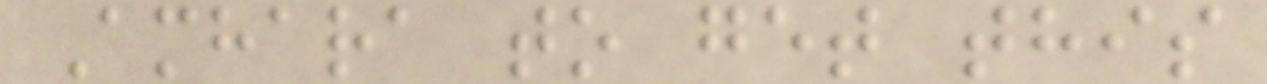Amhara to get this
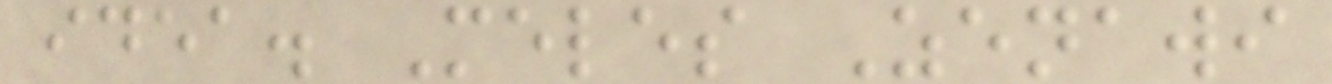idea. Meles Zenawi
